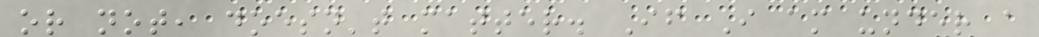or not, doesn't matter. If I am under a
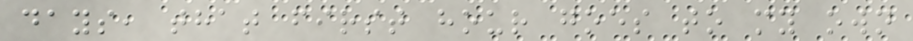days, that first hour goes to my own
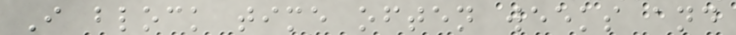I block time often weeks and
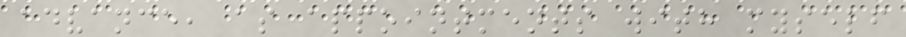advance, as appointments with myself
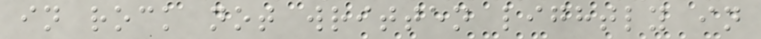in rock not written lightly in
